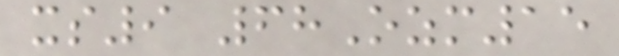xs9 68Ozm15
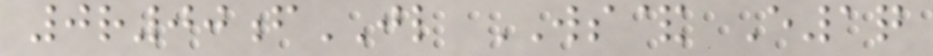0r00fJL WS& E1q
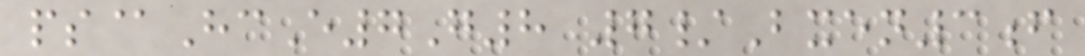ps@HcE7G8 7/Bxen3f
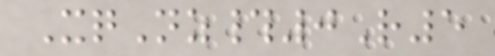XqNz#0R5
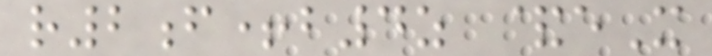r2f+b4z &eX
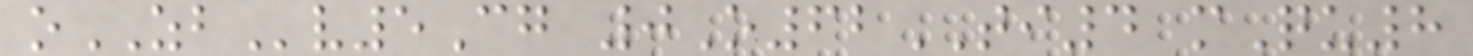oZBv5Cg 0O62TI4 mQu8
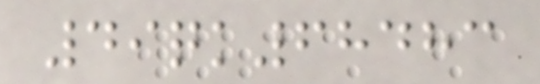49qk68483
